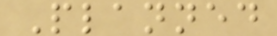Planned
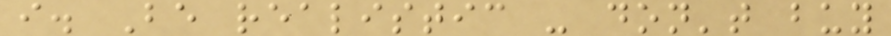i. Be realistic - don't buy
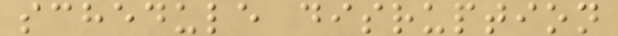schedule disruption
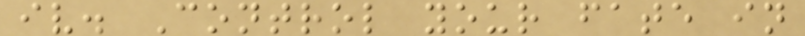iv. Control your fate in
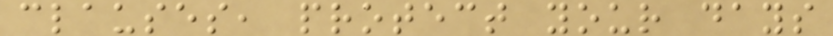clauses, protect your days
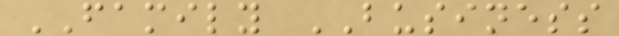FAMILY BUSINESS
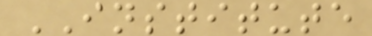INSTITUTE
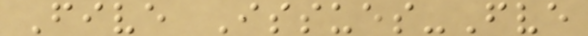Five Issues-Fve
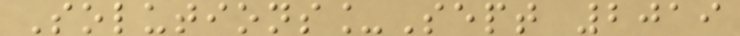Solutions_Sept 2019
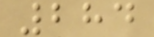284
